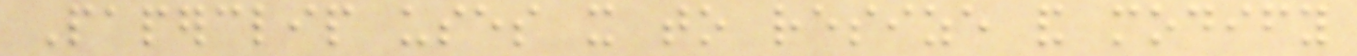Paperclip uses it to resize and modify
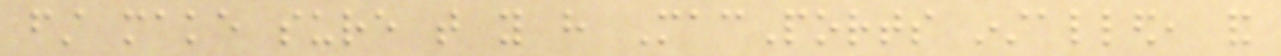first make sure that you have MacPorts installed, and
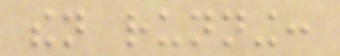then running:
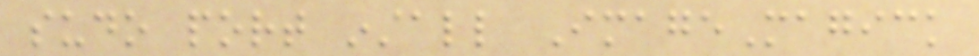sudo port install ImageMagick
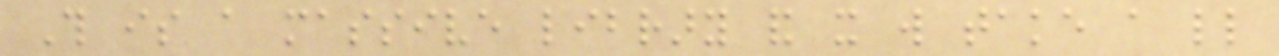This is a massive library and it will take a little
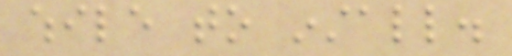while to install.
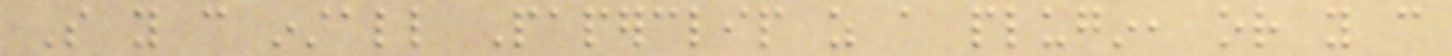So you can install Paperclip as a plugin, or you can
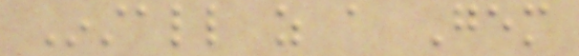Install as a Gem
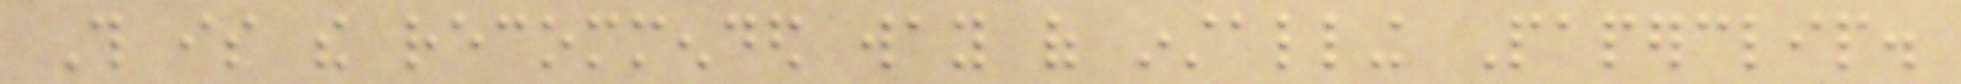This is the recommended way of installing Paperclip.
